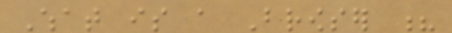What is a Browser ?
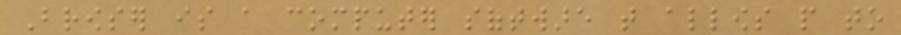Browser is a computer software that allows people to
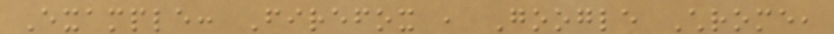Example: Firefox , Google Chrome,
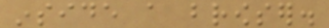inside a browser.
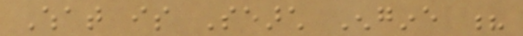What is Search Engine ?
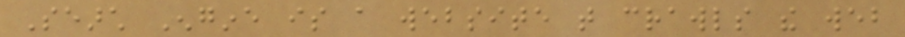Search Engine is a website that crawls the web
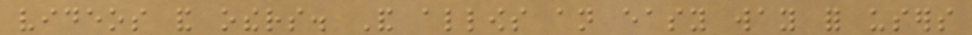videos and others. And allows an easy way for users
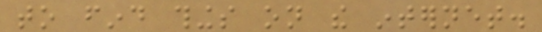to find things on the internet.
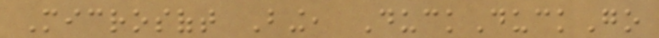Microsoft Bing, DuckDuckGo
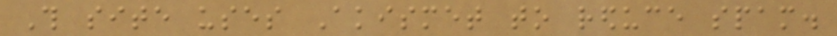This site uses Akismet to reduce spam.
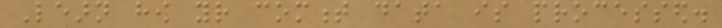Learn how your comment data is processed.
